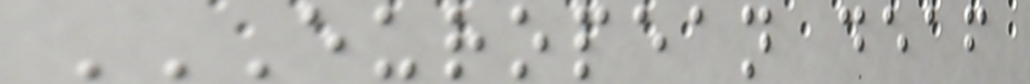EUROPEAN DEAF
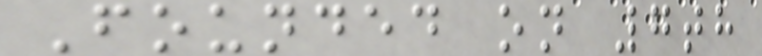Founded on 7th
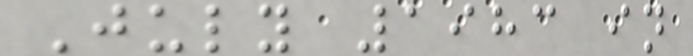July 1983 in
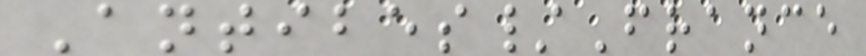Antibes/France
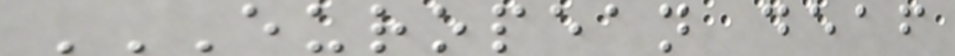EUROPEAN DEAF
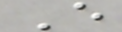E
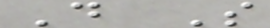D S
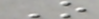O
